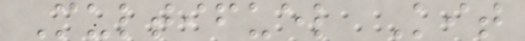Multifuel Kit
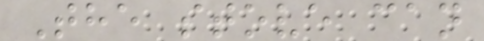The stove can
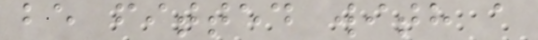be fitted with a
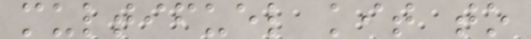multifuel kit to
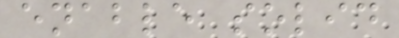enable solid
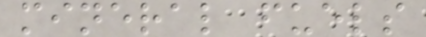mineral fuels
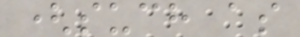(such as
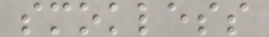smokless
